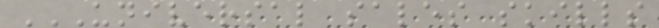UNIVERSAL SALES SKILLS
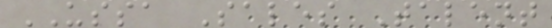USSA Sales Talent
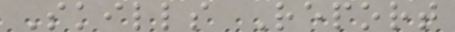Skills Report
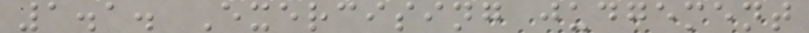1.1. Exercising judgement
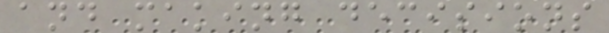and making decisions
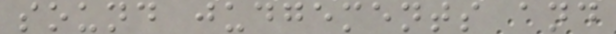sound judgements and
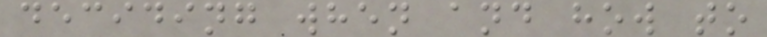deciding when and how to
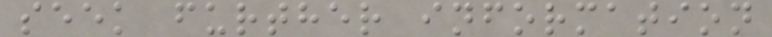seek further information
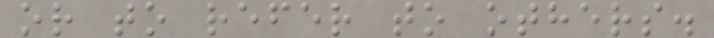or to refer to others.
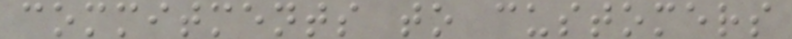commitments to customers
